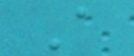A
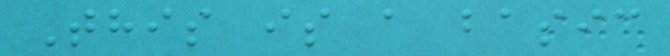This is a basic
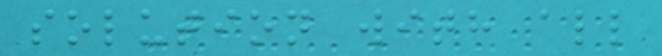solution with all
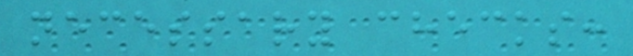necessary checks:
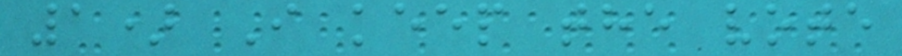1) I keep the vote
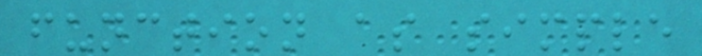function as simple
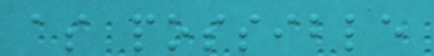as possible
